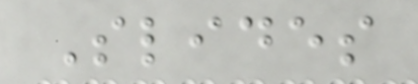Slides
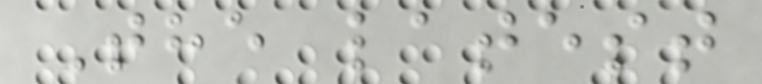The latest
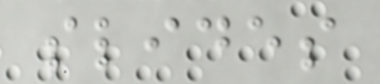slides
